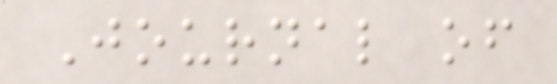Journal of
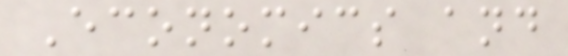Economics and
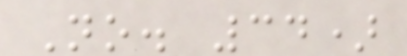No. 34)
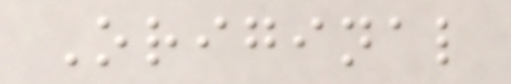Original
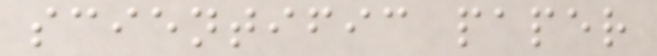scientific paper
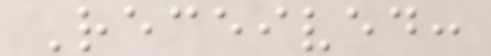Received:
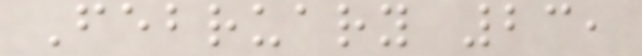February 23,
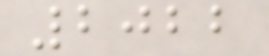2022
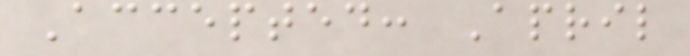Accepted: April
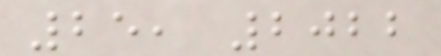25, 2022
